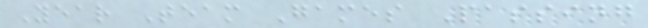Year Team Games Passing
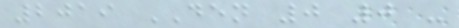2019 DEN 0 0 -
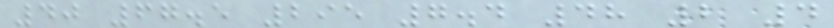40 67.5 295 7.4 48 2 4
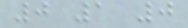0 1 0
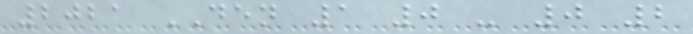2021 DEN 1 0 - 0 2
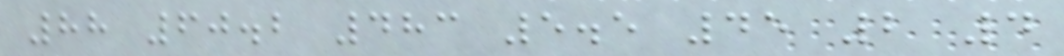88 60.2 483 5.5 45 2 4
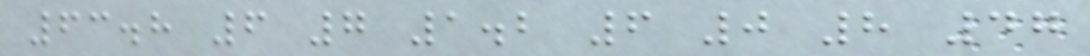63.8 6 7 1.2 6 0 8 47
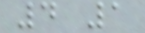4 1
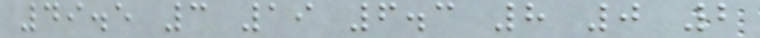49.5 3 19 6.3 8 0 2
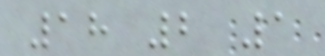18 2 1
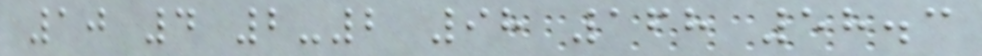10 4 2-2 98 168 58.3
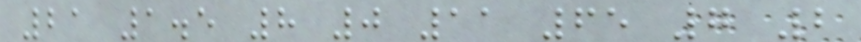21 1.5 8 0 11 65 7 2
